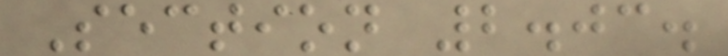Section 2.03.
